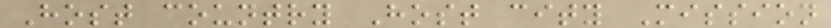Host country Host city Mission
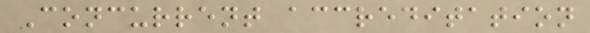Concurrent accreditation
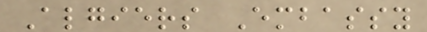Algiers Embassy
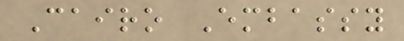Cairo Embassy
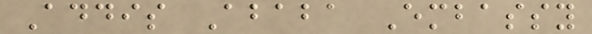Addis Ababa Embassy
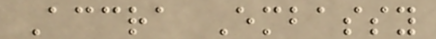Accra Embassy
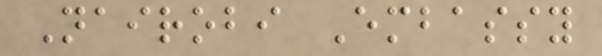Nairobi Embassy
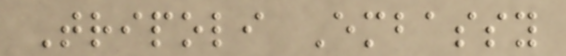Tripoli Embassy
